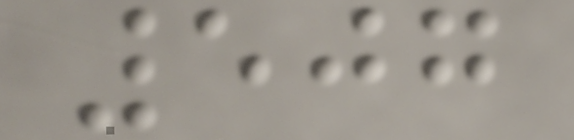507
